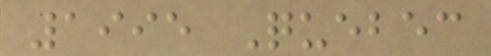1995 Quebec
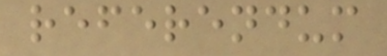referendum
